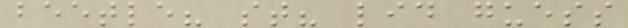beetle? st? lid guess
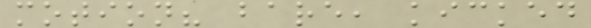motion? bare, kicked
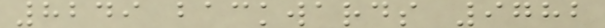8249 backwards 9782
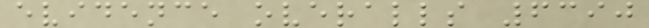evidence overalls 6390
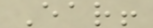Ear!
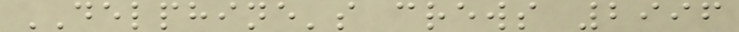DELPHINE's crews 2996
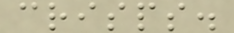crisps.
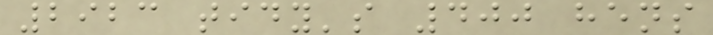2923 tidy's 400 hens
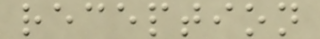reception
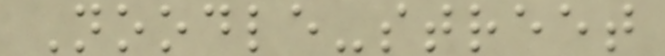Noodle-street
